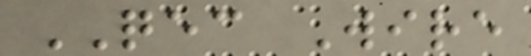QEC Wire
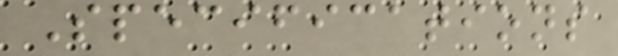Specifications
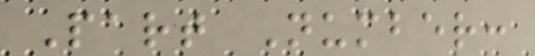Part Number:
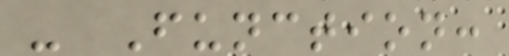- Function:
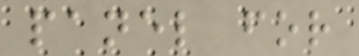panel for
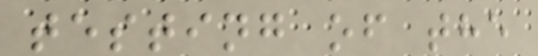testing of the
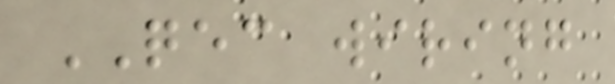QEC wiring
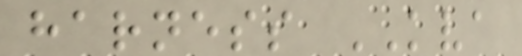harness KVA
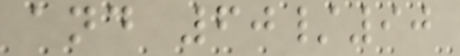and 60/90
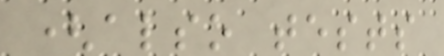(also tests
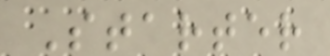Starter
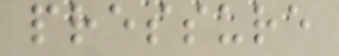pressure
